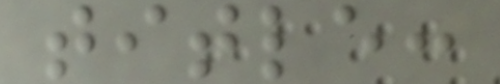title:
